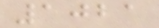1021
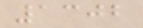1302
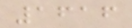1616
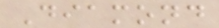Diamond
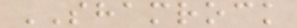SHAMROCK
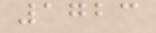1723
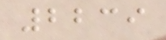2239
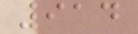914
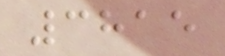3815
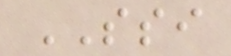SSI
